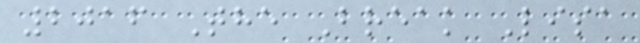2016 The Break Lisa
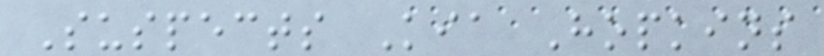Suspects Kia Hopkins
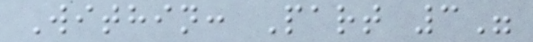Within: Part 3"
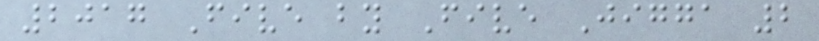2017 Five by Five Jigga 2
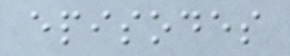episodes
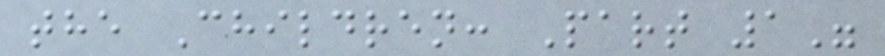the Children: Part 1"
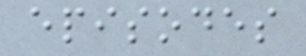episodes
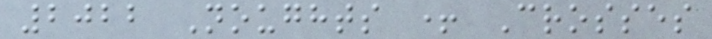2022 Noughts + Crosses
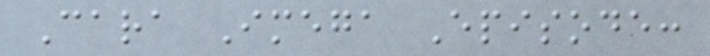Cara Imega Episode:
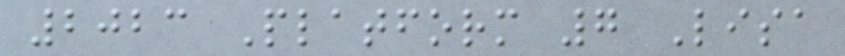2023 Platform 7 Lisa
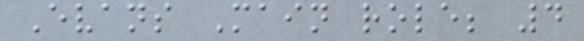Evans Main role; 4
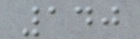140
